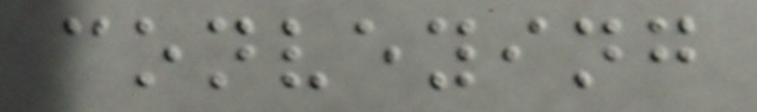conveying
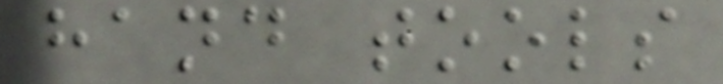hand tools
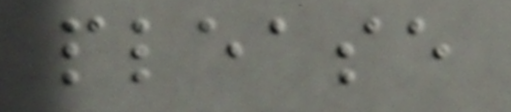please
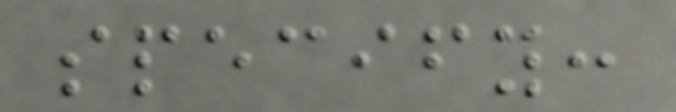specify:
